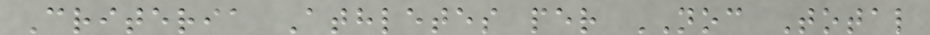Criteria Athletes per NOC Total
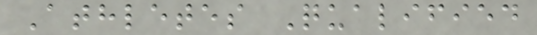Athletes Qualified
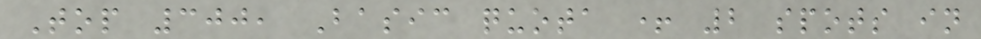Top 300, Basic quota + 2 spots in
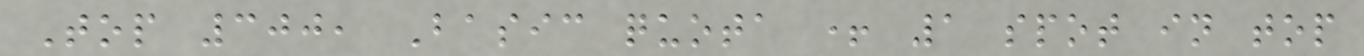Top 300, Basic quota + 1 spot in top
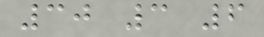30 3 6
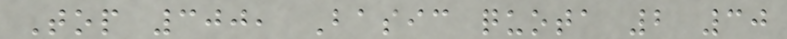Top 300, Basic quota 2 30
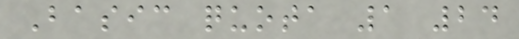Basic quota 1 24
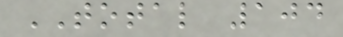TOTAL 104
